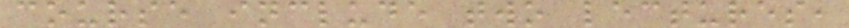course include two lectures,
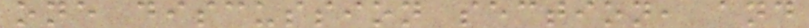one discussion section, and
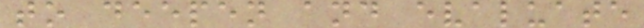to deepen and evaluate
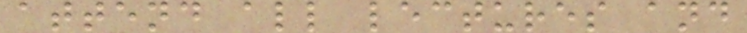attend all lectures and
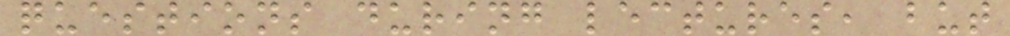questions during lectures, but
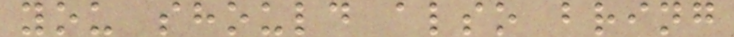you should also bring
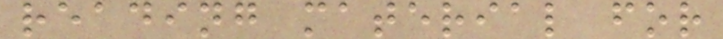reading material for
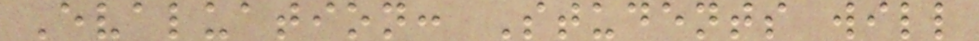Evaluation: Students will
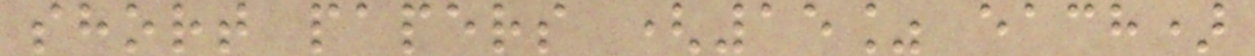short papers (15% each)
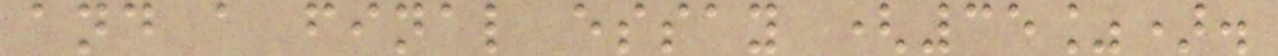and a final essay (35%).
